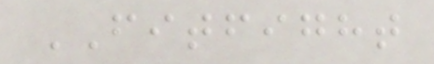FITFIGHT
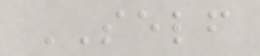SELF
